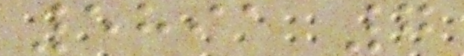5891 7
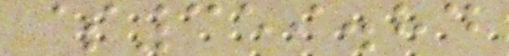$359.84
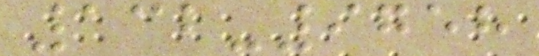132-9758
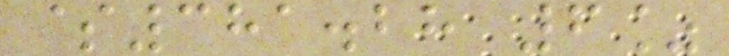$381.28 6%
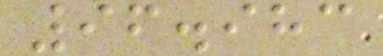96.983
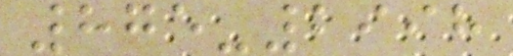875-2998
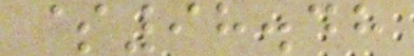$98.48
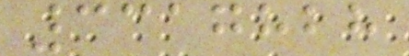3317828
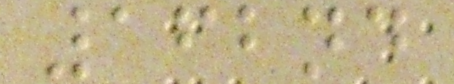162nd
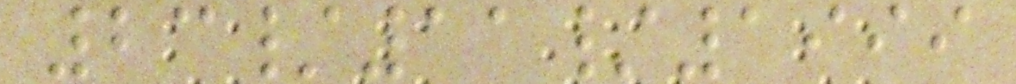23/11/1999
